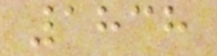1838
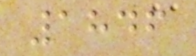1846
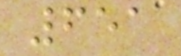651
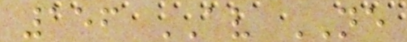156 AV NE
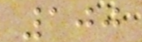100
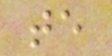te
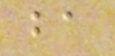ba
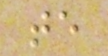te
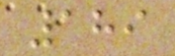189
